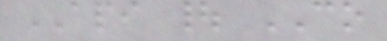API | CO
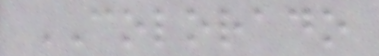COLORADO
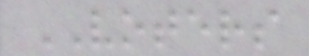VOTERS
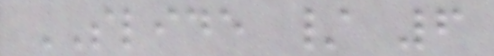SLIDE / 6
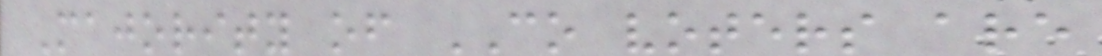Majority of CO voters are
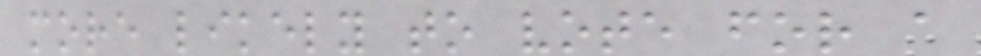more likely to vote for a
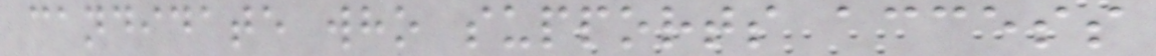candidate who supports access
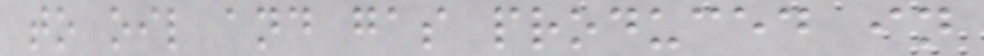to oil and gas produced in
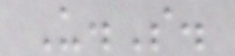U.S.
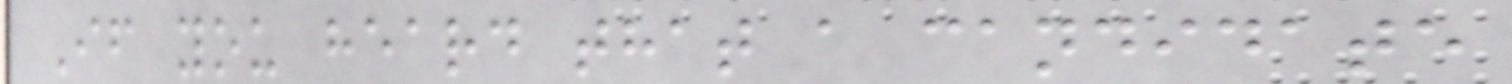If you heard that a candidate
